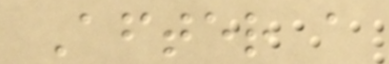After a
